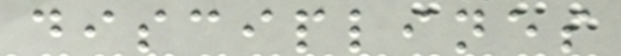disciplines
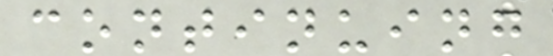continuing
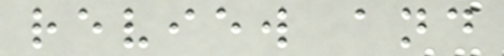review and
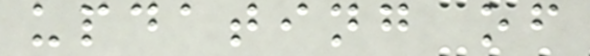updating of
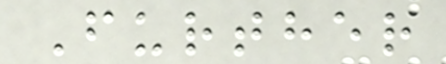Further
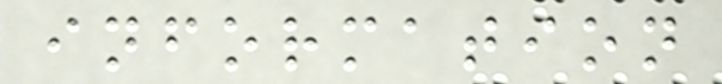information
